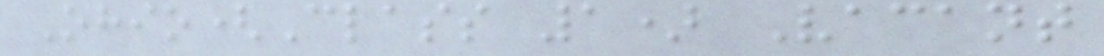Ohio(Class 1) Vacant
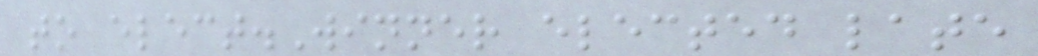to elect.Winner elected late
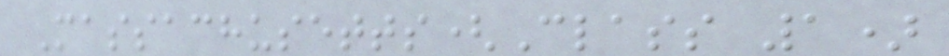Massachusetts(Class 1)
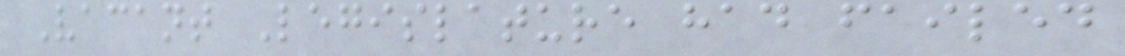Vacant Legislature had failed
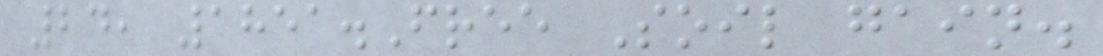24, 1851.Free Soil gain.
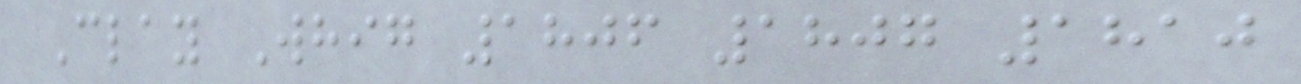Clay Whig 1806 1807 1810
